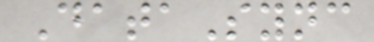DataSync
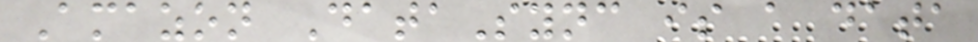Amazon DataSync is a data
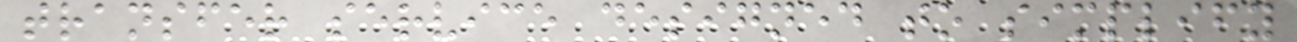transfer service designed to simplify
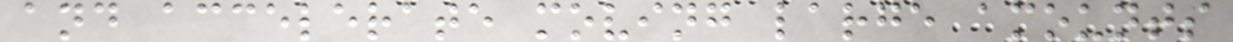and accelerate moving large amounts
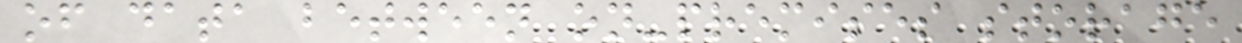of data between on-premises storage
